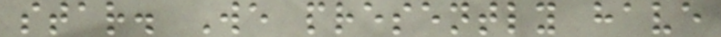star. We presently have
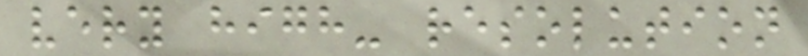very high- resolution
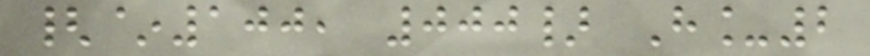{~100, 000} H_2
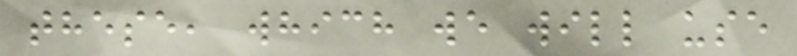these, which we will use
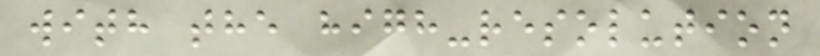with the high-resolution
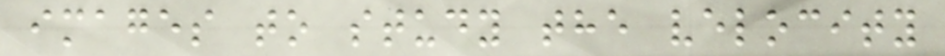images to study the velocity
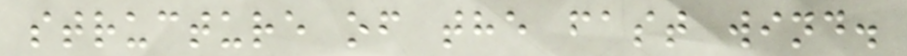structure of the fast wind.
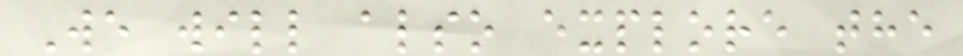We will also explore the
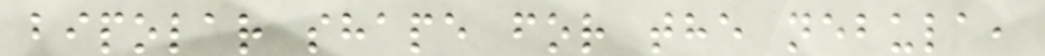bipolar shape for the nebula,
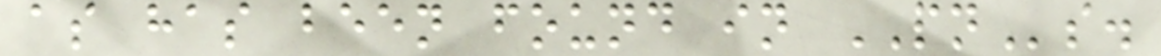as has been found in PNs.
